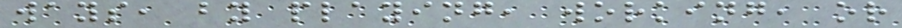ways, by playing, working, or
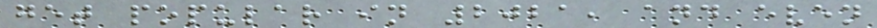get popular in 2021, and even
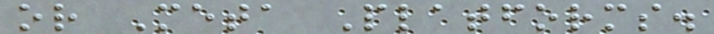or Meta Platforms.
